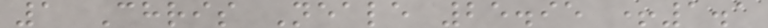1 Chris Neale 25.95 +1.1
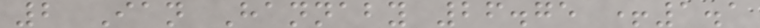2 Ian Hannaby 26.75 +1.1
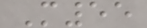M55
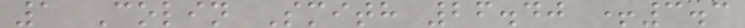1 Colin Smith 26.40 +3.3
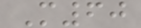M60
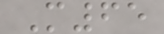M65
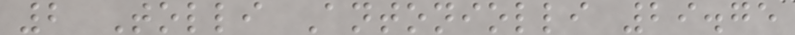2 Tolli Antoniolli 29.75
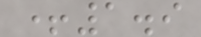+1.9
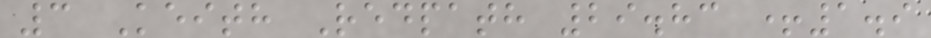3 Keith Redpath 29.83 +1.9
